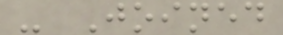- Joined
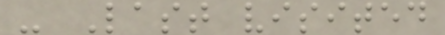- Last visited
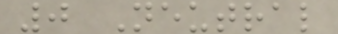0 Neutral
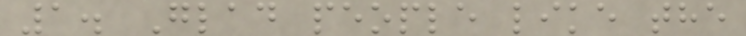1. Glad people like the
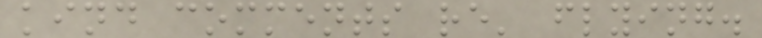kind comments re' flying.
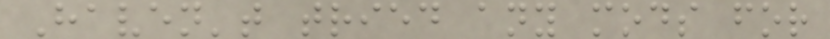Haven't tried any mods for
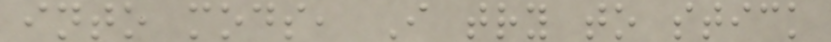into mods, I try to stick
